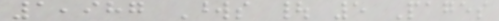1,987 Words | 5 Pages
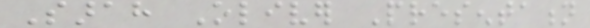Sarah Oliver Presentation
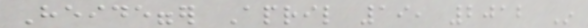Heidegger April 19, 2012 In
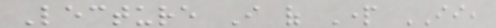Lecture I of Part II,
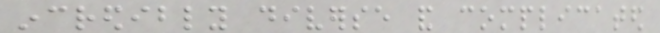incredibly diverse and complicated
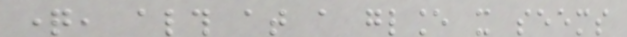question, although at a glance it seems
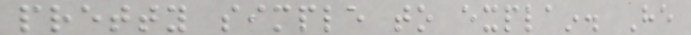pretty simple to explain. He
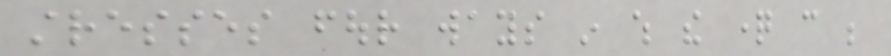stresses four ways in which the question can be
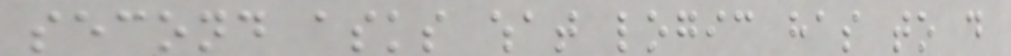second asks what logic has to do
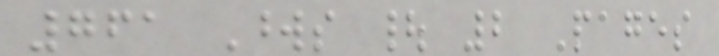761 Words | 2 Pages
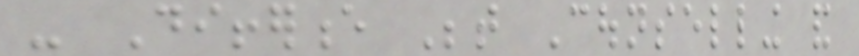- Difference Between Counselling and
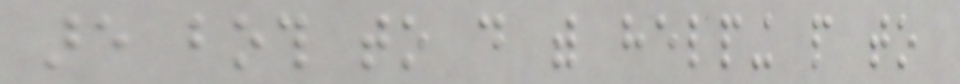are both to do with helping people to
